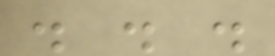. . .
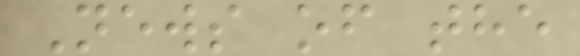News of the
